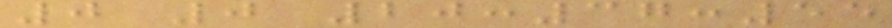0 0 20:37:55
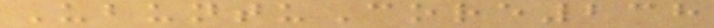UbuntuCore238
